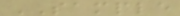SAMPLE
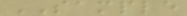SAMPLE
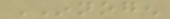INNOGEN
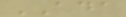ADA
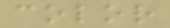color
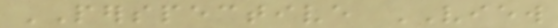PERSPECTIVE VIEW
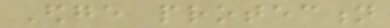Edge protection
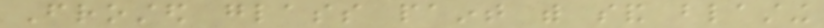Frosted glass paint with sand blasting
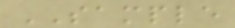SAMPLE
